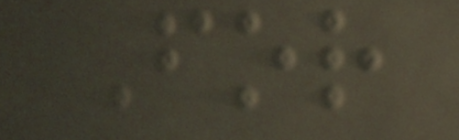For
